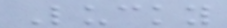Lucky
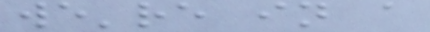we're in a
